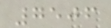7506
